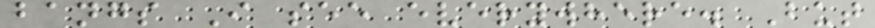bangs I see everywhere. But
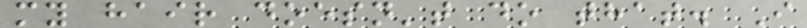my hair doesn't do that. I
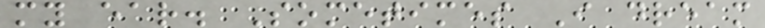my ear. Sometimes I dream
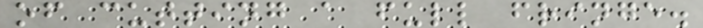of cutting a full fringe.
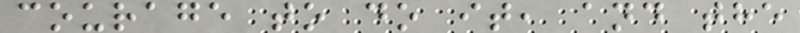courage to do it, and the
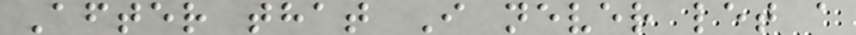After that I never let a
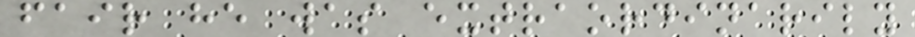fair he was extraordinarily
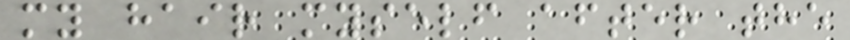my hair myself after the
